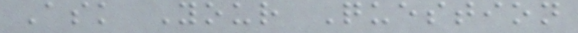Ask Your Question
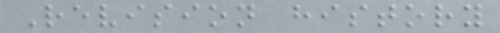Revision history
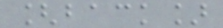[back]
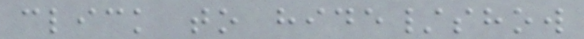click to hide/show
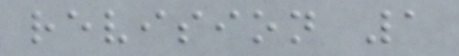revision 1
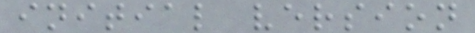initial version
